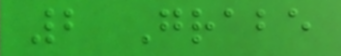2 Grabe
